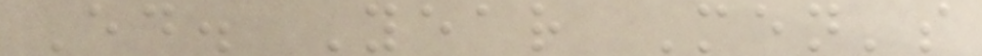Ed. Year Men's
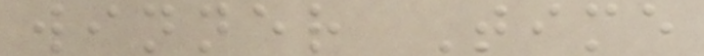winner Time
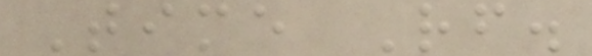Time Rf.
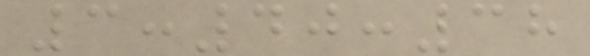3:40:38
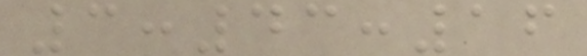3:43:16
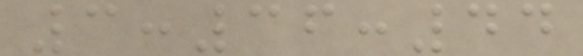3:36:44
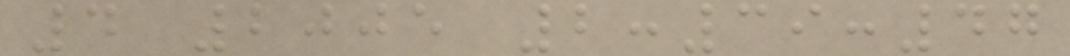4 2005 2:39:47
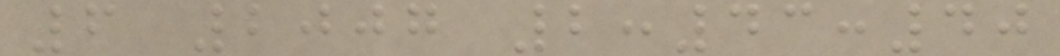6 2007 2:43:40
